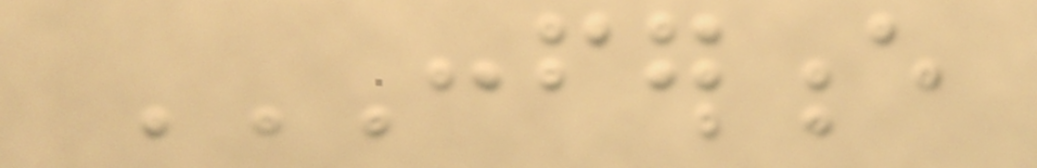CONFERENCE
